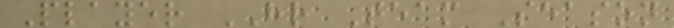Player HR Team Season
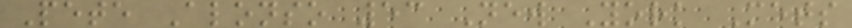Pete Alonso 53 New York Mets
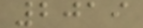2019
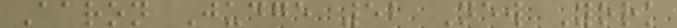Aaron Judge 52 New York
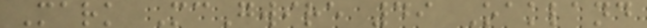Mark McGwire 49 Oakland
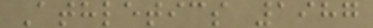Athletics 1987
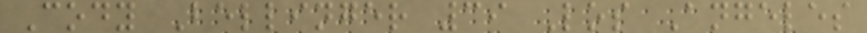Cody Bellinger 39 Los Angeles
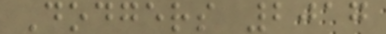Dodgers 2017
